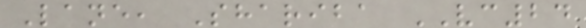Lane, Shariba VC24
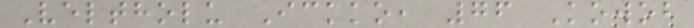Veltholu Ickko, 76 Kowob
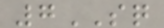7SQ
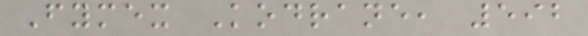Fymex Kodrane, 592
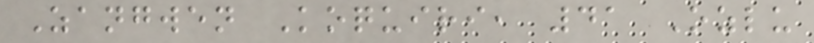Zangwen Koquiri, 41 Ozlu
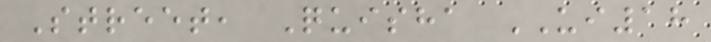Street, Quisha UI18
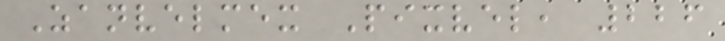Zanvelmex Pixvel, 226
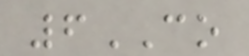6CO
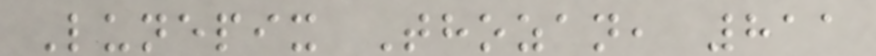Lunepix Thozan, 811
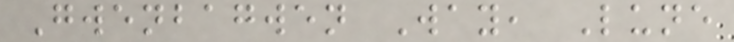Gwenbagwen Way, Lune
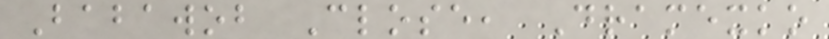Babawob Close, Dramexko
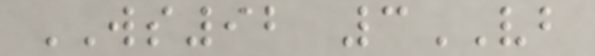WS92 3VB
